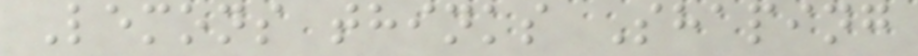Lemons thinks Shaping
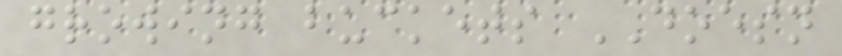growing buckets DOESN
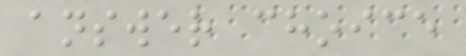answer choice
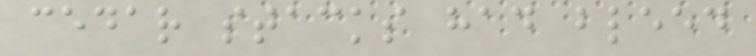cedar stacks had bleed
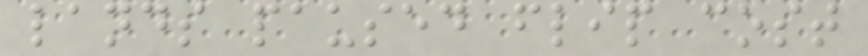lands paused flip cost
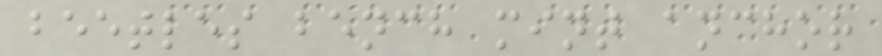beetles bench mint anchor
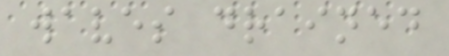waves drained
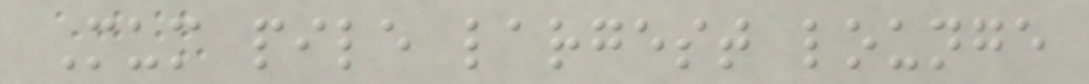Mum pile largest lounge
